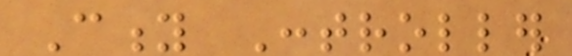City Controller
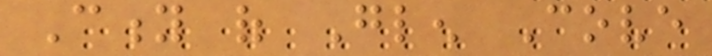City of Glen Cove
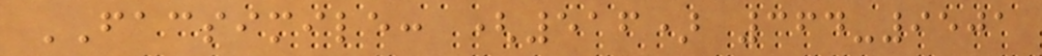FACSIMILE: (516) 364-9501
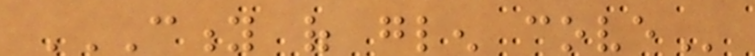CITY OF GLEN COVE
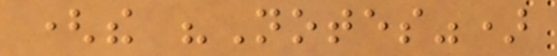(the "Notes")
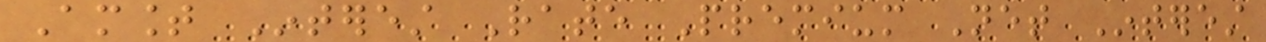Amount Interest Rate Premium Net Interest
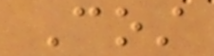Cost
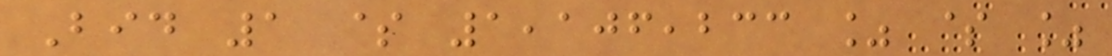Bid 1 $ 1,106,233 % $ %
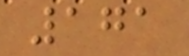171
